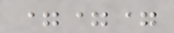===
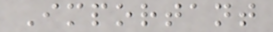Important
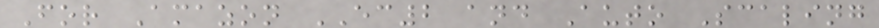For Amazon EC2 and Auto Scaling
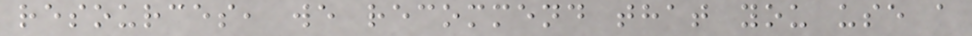resources, we recommend that you use a
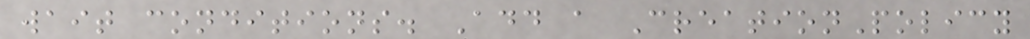wait conditions. Add a CreationPolicy
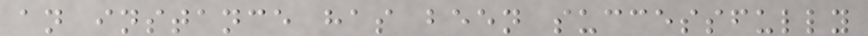an instance has been successfully
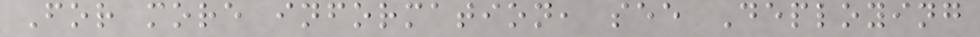For more information, see Deploying
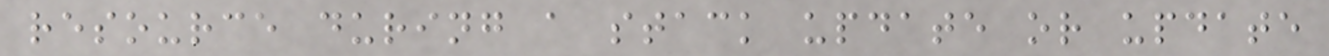resource during a stack update or update
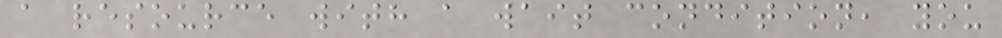a resource with a wait condition, you
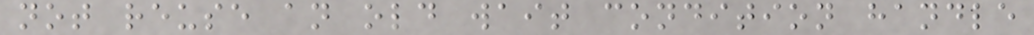not reuse an old wait condition handle
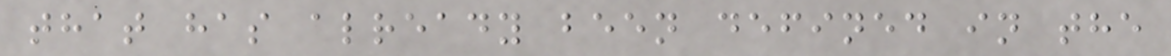that has already been defined in the
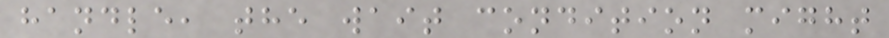handle, the wait condition might
